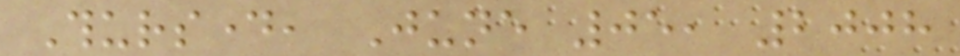Thursday, June 05, 2008
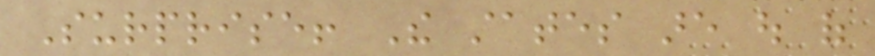Surprise! The states are out of
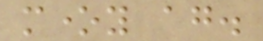money again.
